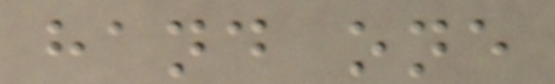hand one
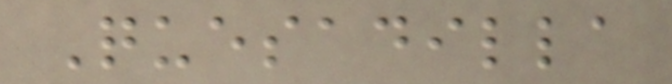Quesadilla
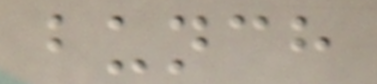bunch
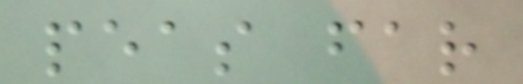peas far
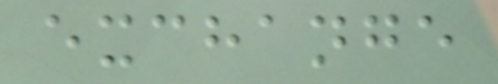exchange
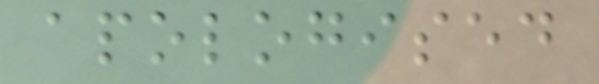apologised
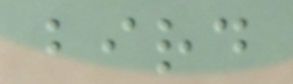bird
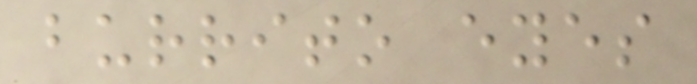burrito eyes
